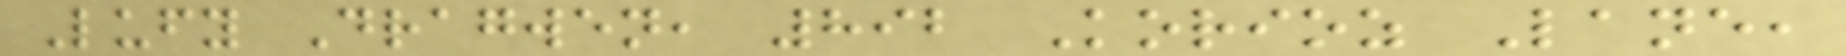Lufy Dragwen, 892 Korioz Lane,
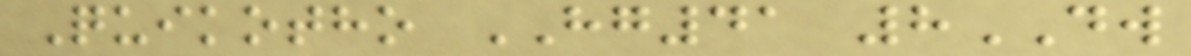Quikotho HG41 8DW
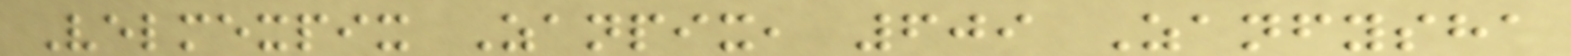Velmexpix Zanpix, 609 Zanfysha
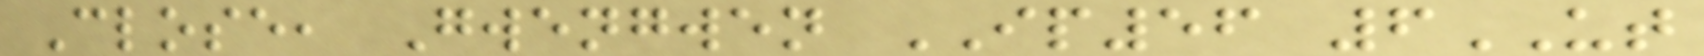Close, Gwengwen IP56 6UT
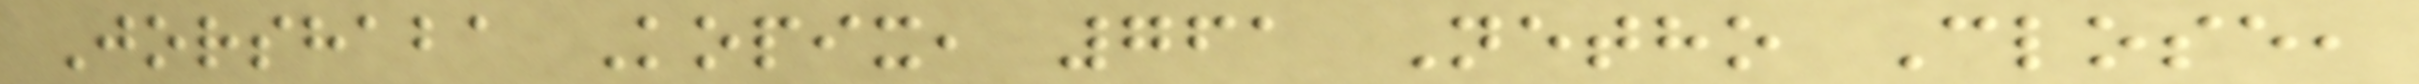Jorshaba Kopix, 761 Netho Close,
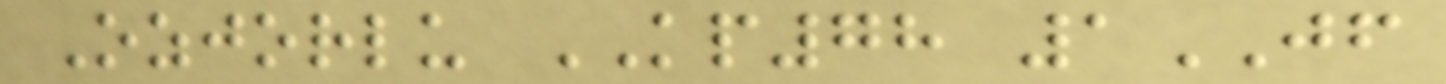Ozjorlu KP78 1JF
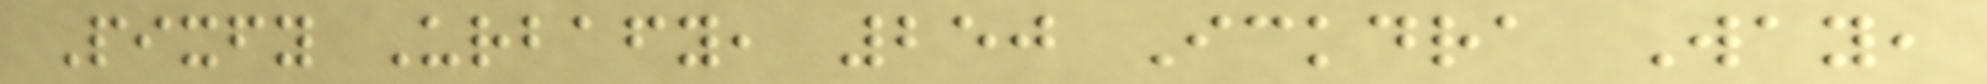Pixfy Urbafy, 250 Ickdra Way,
